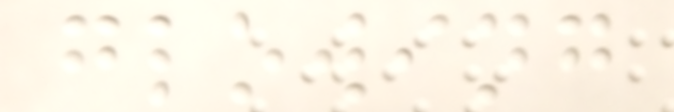glowing
